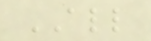ALL
